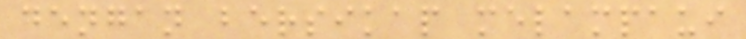dengan bersikap melampaui
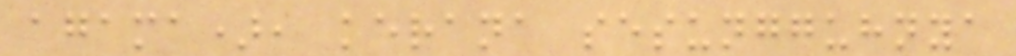agama), kerana sesungguhnya
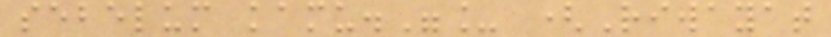sebelum kamu."_ (Riwayat
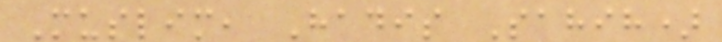Muslim, Hadis Sahih)
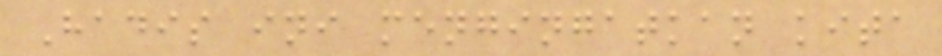Hadis ini mengingatkan kita
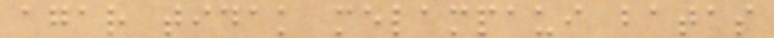agar tidak melampaui batas
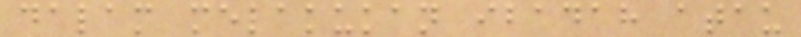dalam melakukan ibadah atau
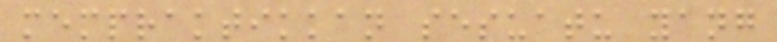mempraktikkan sesuatu yang
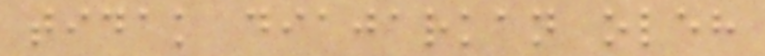tidak diajarkan oleh
